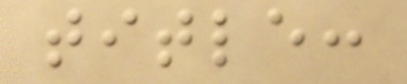title:
